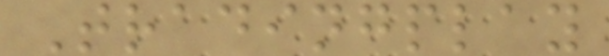Tradingplay
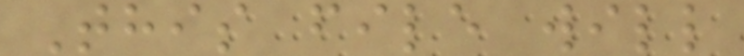This file will
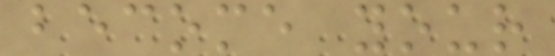become your
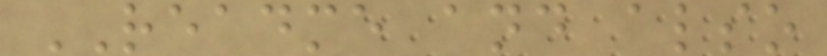README and also
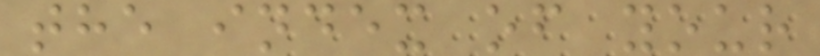the index of your
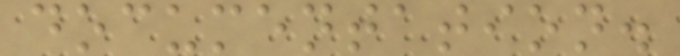documentation.
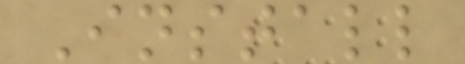Install
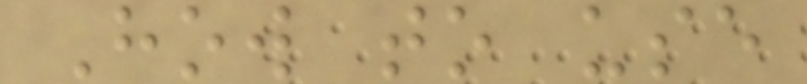How to use
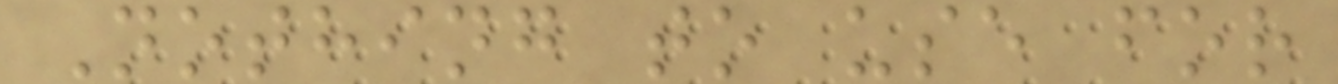Nothing to use for
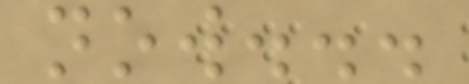now...
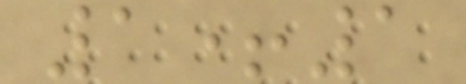1+1
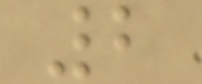2
